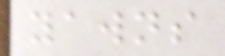yawns
